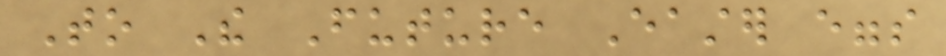To The Future Easter eggs
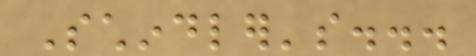Schindler's...
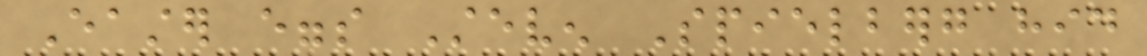Easter eggs Steven Spielberg hid
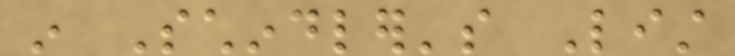in Schindler's List
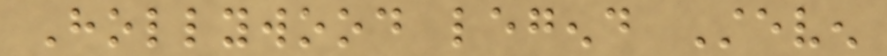Hollywood legend Steven
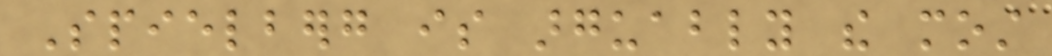Spielberg is arguably the most
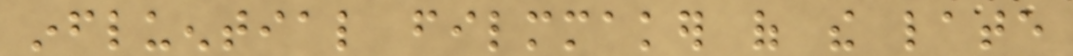influential filmmaker of the late
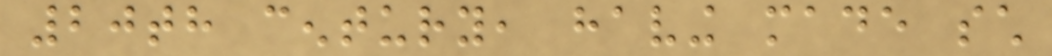20th century, having made such
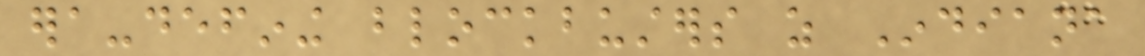era-defining blockbusters as Indiana
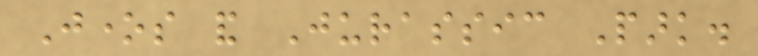Jones and Jurassic Park.
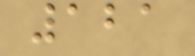121
